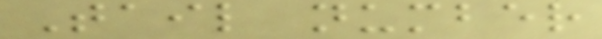Tail number
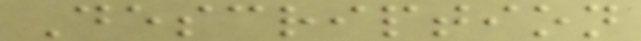Description
